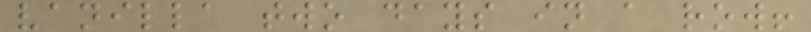vanilla two days in a row!
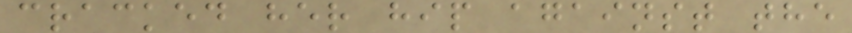cracked her hip against the
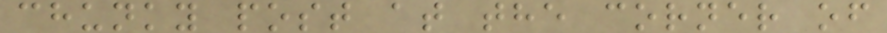chunky post at the corner of
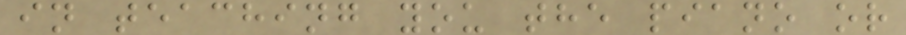in teaching you the piano or
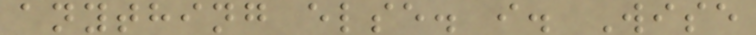anything else. i. Wise
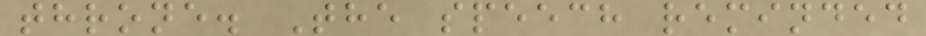throne. The speech reminded
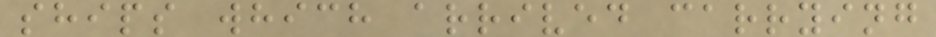ships which arrived carrying
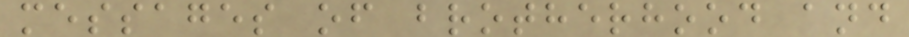messages of brotherhood and
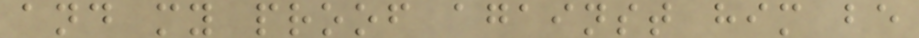and my proof against him be
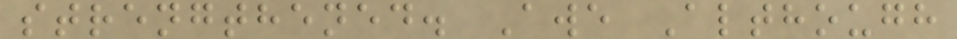strengthened. Awe Although
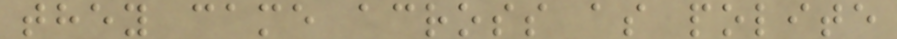they came across as polite
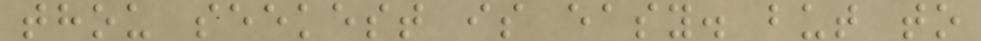thou seekest is easy. but to
